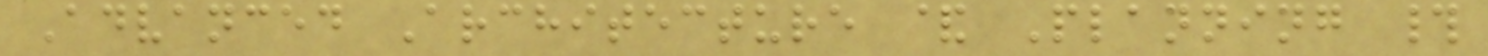Advanced Architecture & Planning #
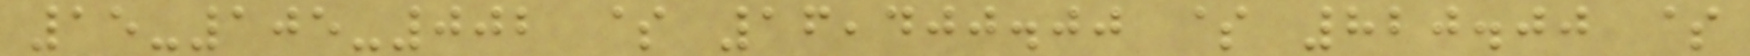15-105-002 $ 16,400.00 $ 820.00 $
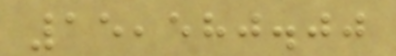15,580.00
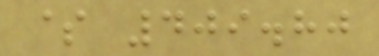$ 409.80
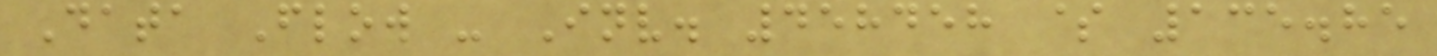Data Flow - Inv. 458458 $ 135.85
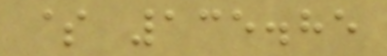$ 135.85
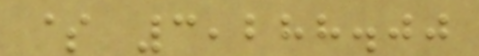$ 3,288.00
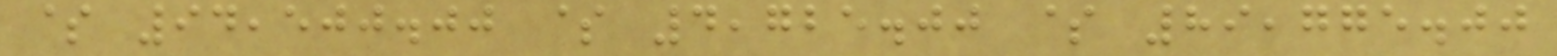$ 94,500.00 $ 4,725.00 $ 89,775.00
